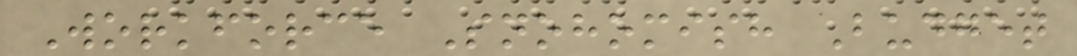Workforce Snohomish Budget
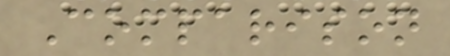Comparison
